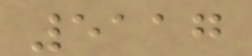5117
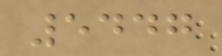5447
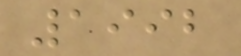1992
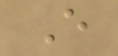E
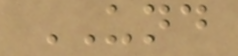UND
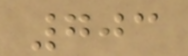703
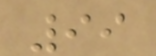99
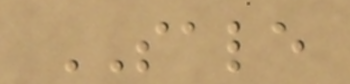SALE
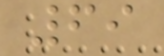69
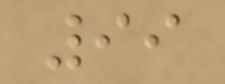99
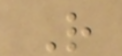R
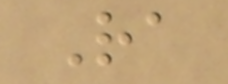Ra
